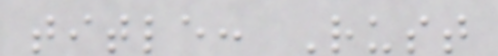title: Rust
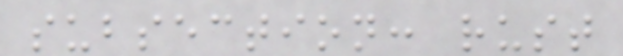subsection: rust
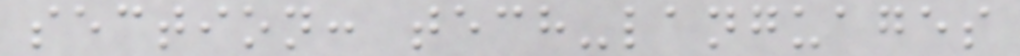section: tech-languages
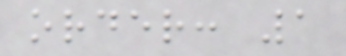order: 1
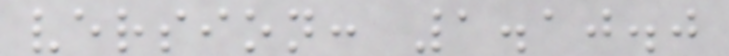version: 1.10.0
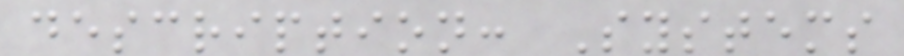description: Systems
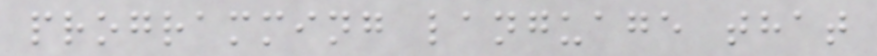programming language that
